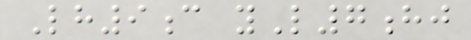Lh9c yL7hj
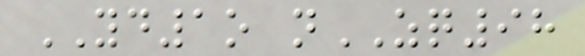YD1o nZQ98
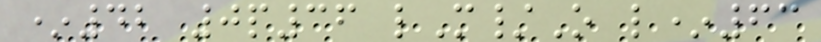*42 0p36 lM/O l*63
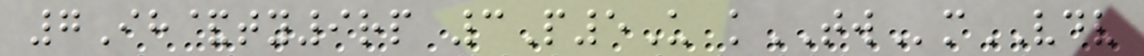7Ih&ty9rp 3P5U kTWmVDV
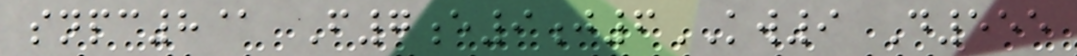snpc8@ F7e9j6KW9 D555
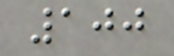100
